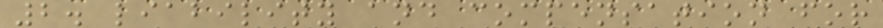2. liability and compensation for
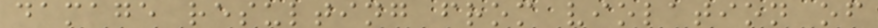damage resulting from violation of
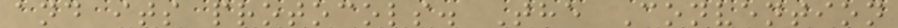and its protocols. The Convention
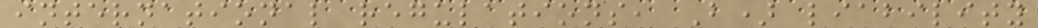international regulations, B) liability
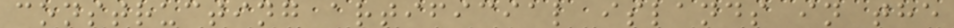constructing artificial islands in the
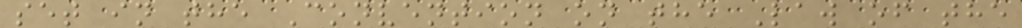set in the Convention on the Law of the
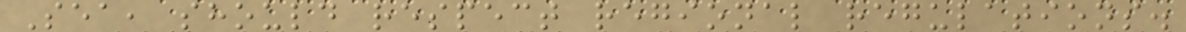Sea, should respect regional regulations.
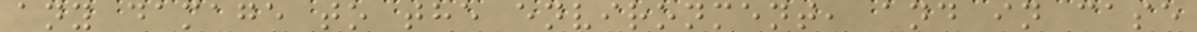any damage to the environment, and in case
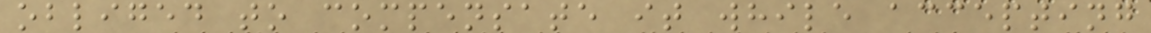obliged to compensate it while accepting
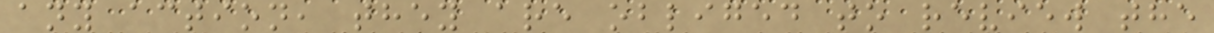any action, they are obliged to review the
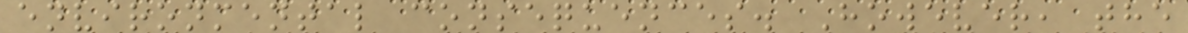environmental consequences. However, the
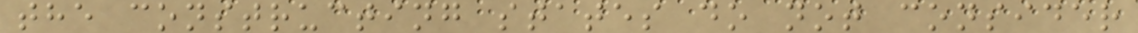the constructing states do not consider
